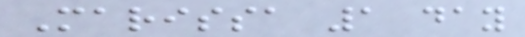Marissa 1 day
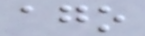ago
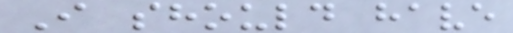I should have
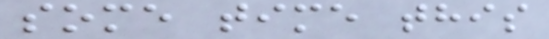some time this
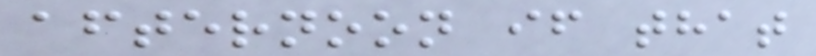afternoon if that
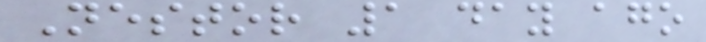Nestor 1 day ago
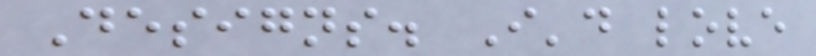Designs. I'd love
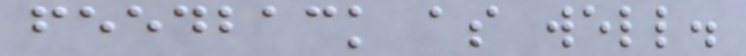feedback as well.
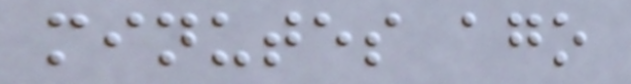minutes ago
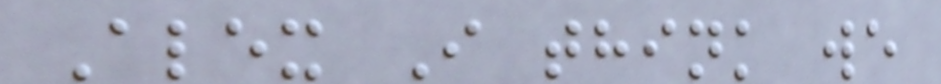Alex I think we
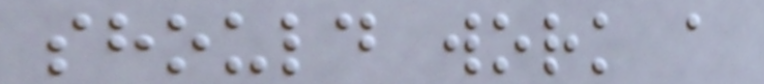should work a
